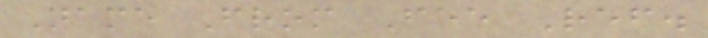Name From Fee Ref.
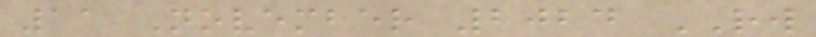11 November 2024 RW
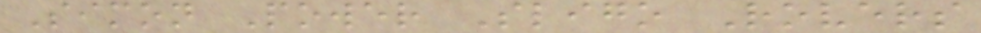Simon Power Sligo Rovers
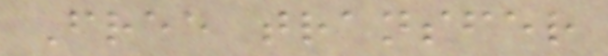Free transfer
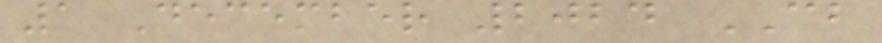1 December 2024 CB
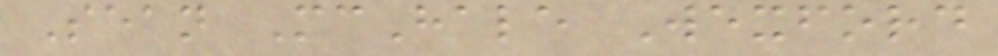Sean McHale Wexford
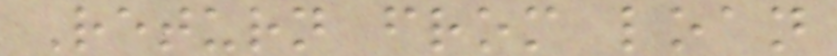Return from loan
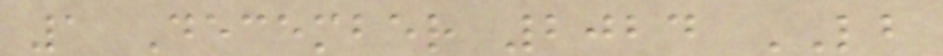1 December 2024 LB
